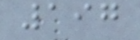197
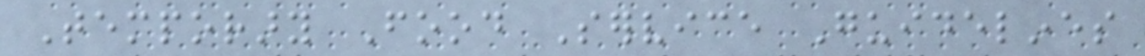Temporary Food Service Guidelines
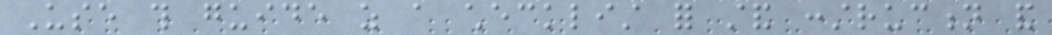Use this guide as a checklist for stand construction and
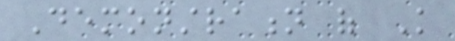Demonstration of Knowledge
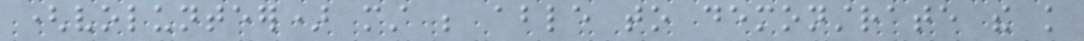(volunteer) must be able to demonstrate the knowledge
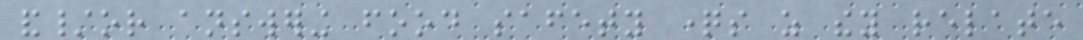and/or answering food safety questions as they relate
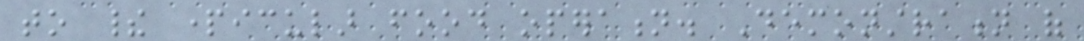to their particular food operation. Demonstration of
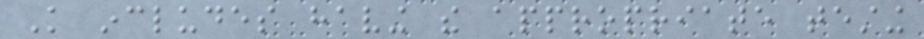Knowledge includes having the appropriate testing
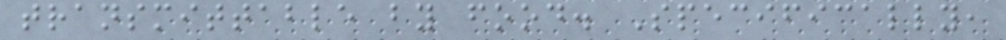transmittable by food. Specifically,
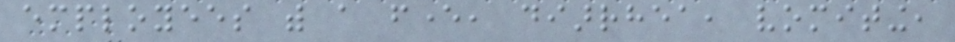employees with a fever, diarrhea, vomiting,
